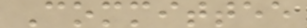Committee
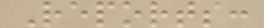Reports:
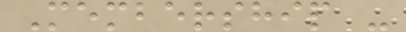Membership -
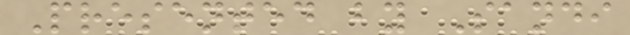Presented by Sandi
